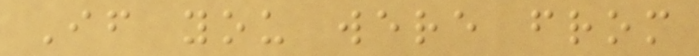If you were from
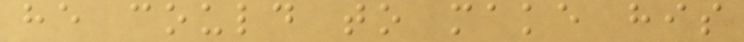he could to make his
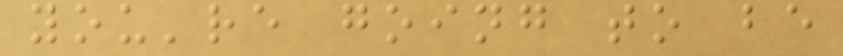you're going to be
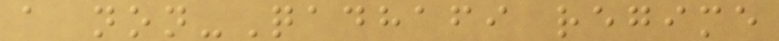a non-Qadhafi regime
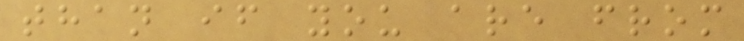than if you are from
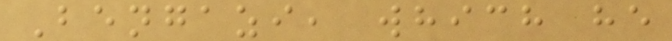Bengazi, which he
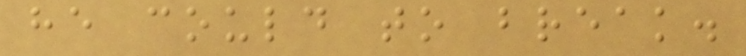he could to break.
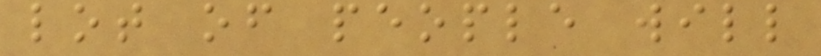lot of people will
